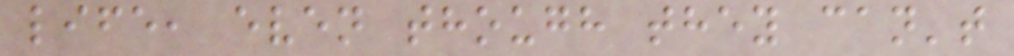life, even though they can't
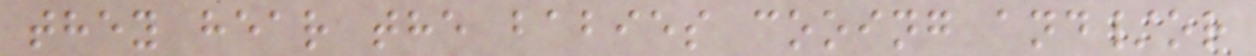they hear the babies cooing and/or
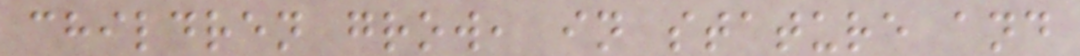children grow, in stature and
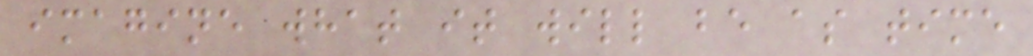imagine what it will be as time
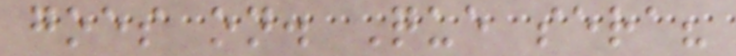goes on. Que sera?
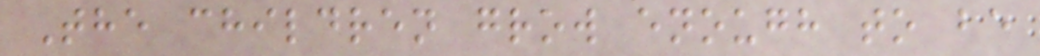The children grow enough to be
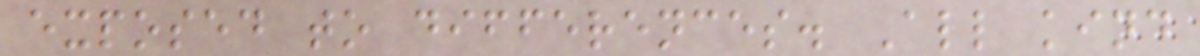exposed to differences. All kind
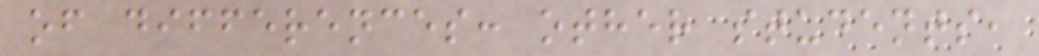of differences: other students,
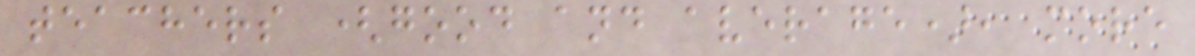teachers (good and average), more
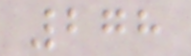278
